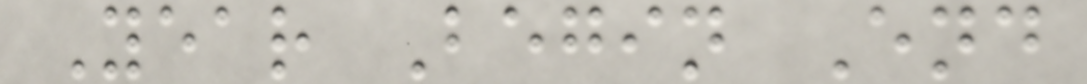Year Begin End
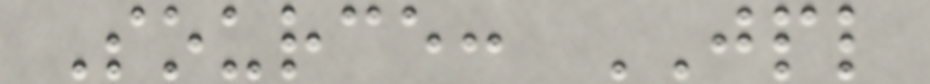Source: JPL
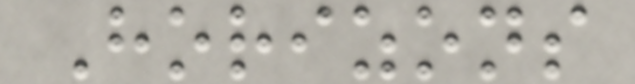Horizons
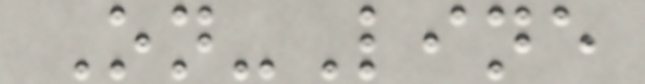On-Line
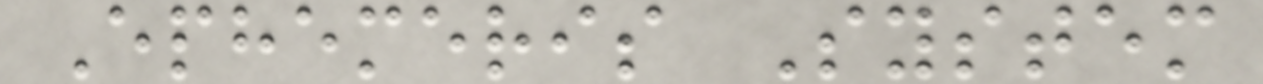Ephemeris System
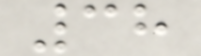38
